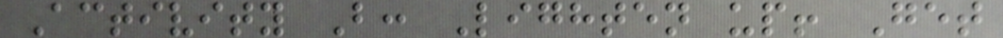Activity B: Lighten up! Get
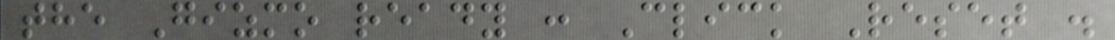the Gizmo ready : Click Reset .
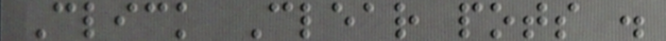Click Clear pots .
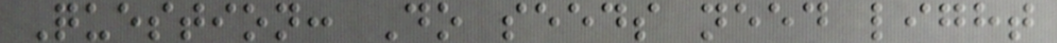Question: Do seeds need light
